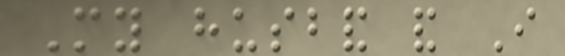My husband and I
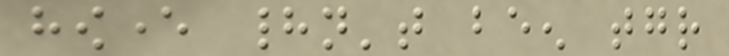however hadn't been together
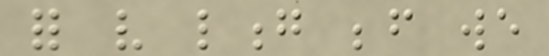for very long before we
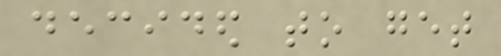decided to get
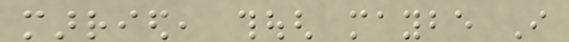married, though maybe I
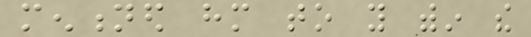mentioned him to you within the
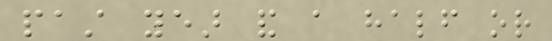past year and a half or
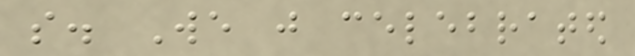so. We just celebrated
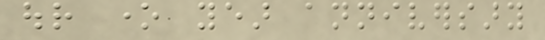our one year anniversary
